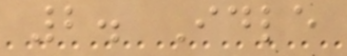2. Idle
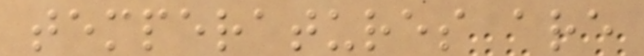temperatures are
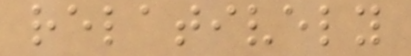relatively
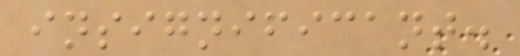insignificant.
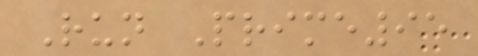Run Prime95
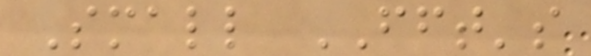Small FFT's
